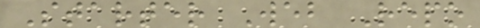Starter Web Repo
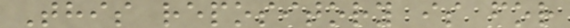This repository is for
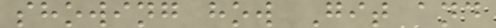showing how Git and
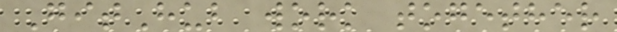GitHub work together
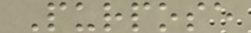Purpose
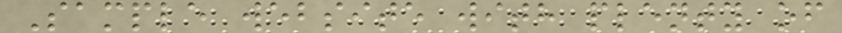Sample website with plenty of
